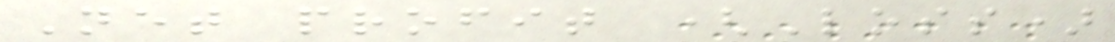Net profit (Loss)
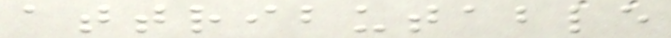attributable
